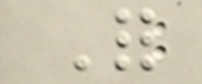For
